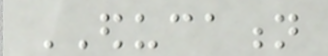EDUCATION
